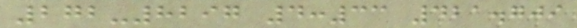272-8297 4:33 421.709
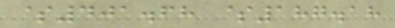$401.68 $187.18
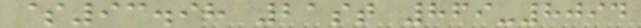$93.98 21st 869-8094
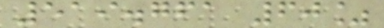519.761 60%
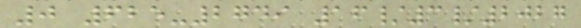0 625-2749 16/3/2027
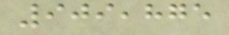909,875
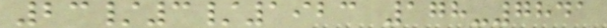23/3/1923 178-7841
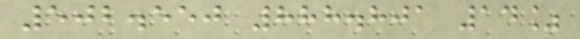502.550 888.801 14%
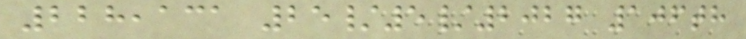228,131 25/5/2027 106th
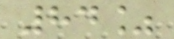84%
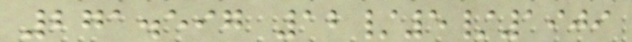271.597 12/5/1909
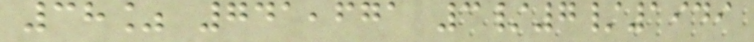38% 741,671 3/7/1949
